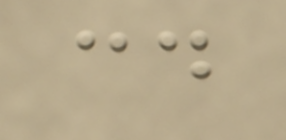cd
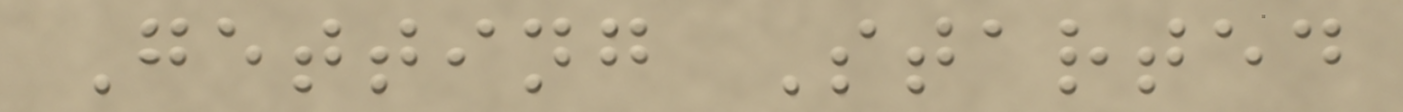Getting Started
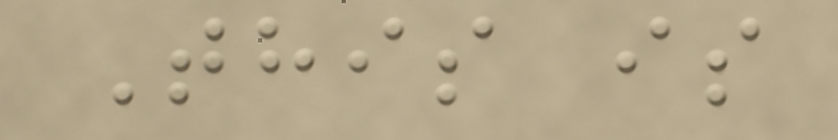This is
